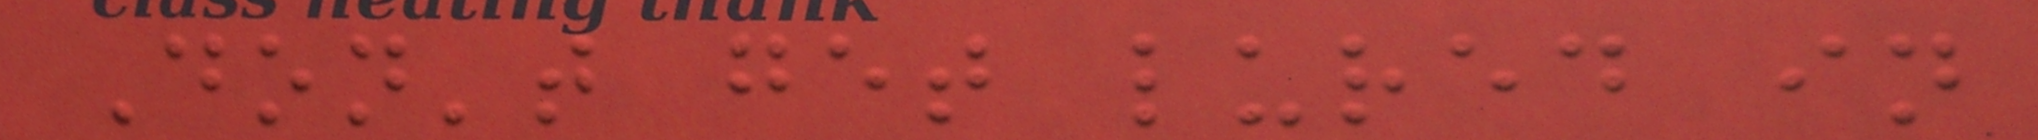Don't get lured in
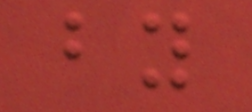by
